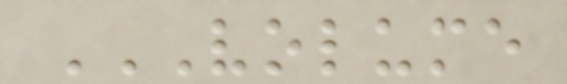VOLUME
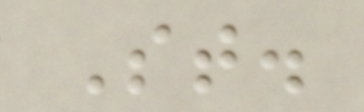St.
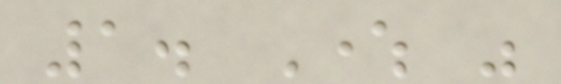1. Where was
